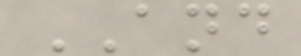AND
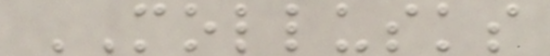MOLLUSKS
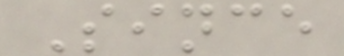Since
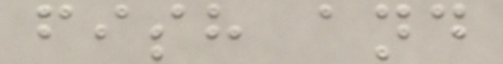fish and
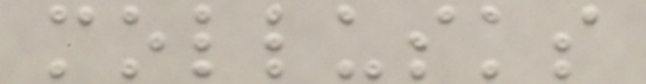mollusks
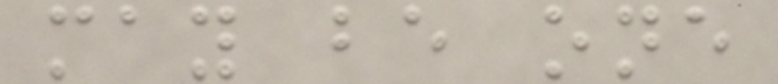may be one
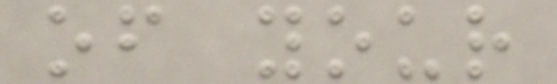of your
